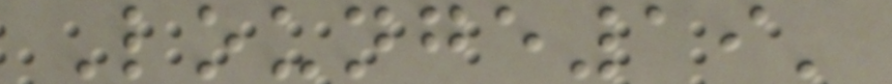Lounge19'
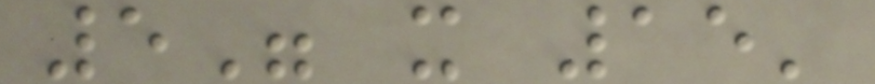5" x 15'
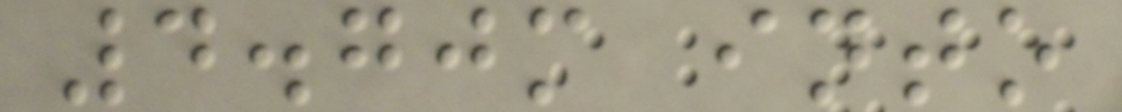4.70m into
